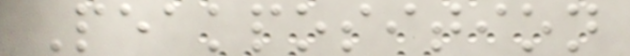Peakposition
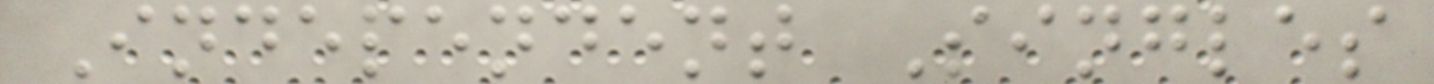Independent Singles
